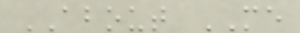ABOUT ME
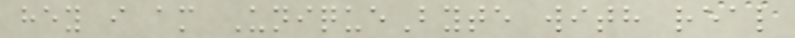hey i am UniqueByte with real
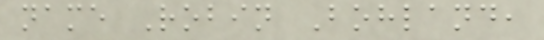name Robin Bohland,
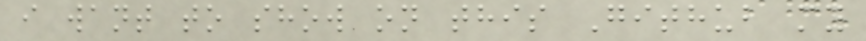i want to show on this Github my
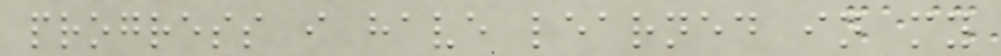progress i have learned in my
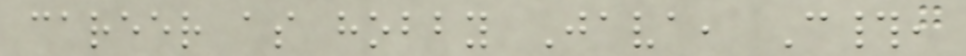career as hobby Java, C#,
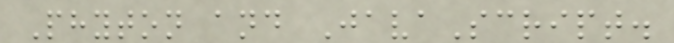Phyton and JavaScript.
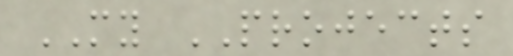MY PROJECTS
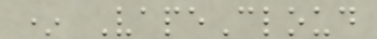* VapeCloud
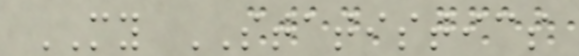MY STATISTICS
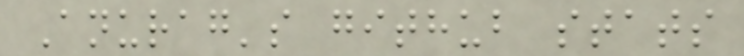Anurag's github stats
